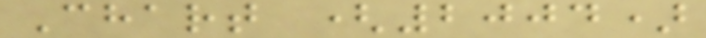Chart (2004)
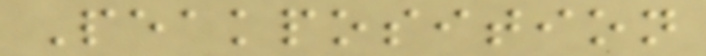Peakposition
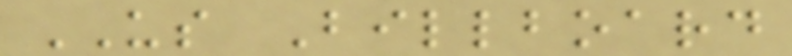US Billboard
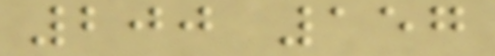200 157
